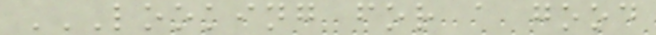LOOKING FOR A GOOD
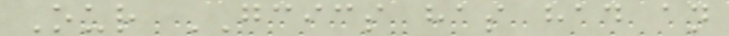Our GCICS has had an
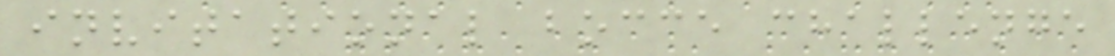invitational bocce challenge
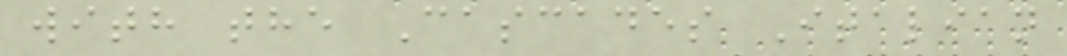with the Cascades Italian
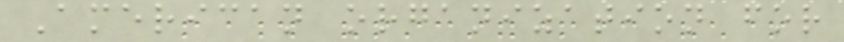American organization for
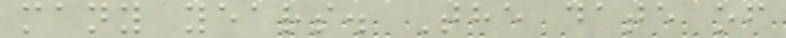many years. The date of
